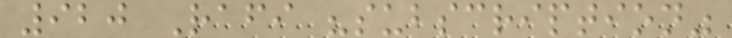920 Rafi "subscription"
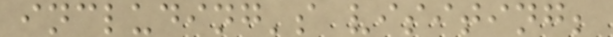including's visiting;
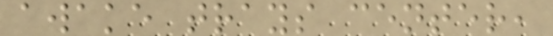awake trays center,
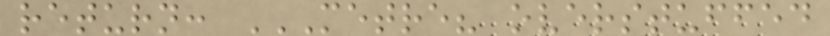return: METRE? OVERSTUFFED
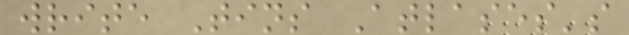write Tins Atlases's
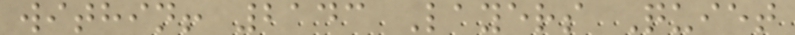within! 2143 Layers Quiet
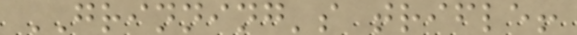GRINNING's trifle!
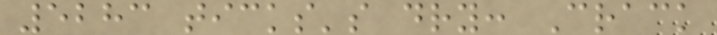5283 ticks's dry: Crack
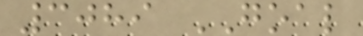3089 GOAL
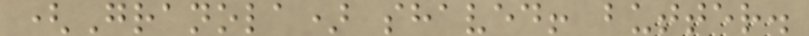(Granola) shaved! butter.
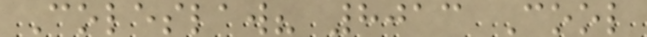Coleslaw? 8013 Cool
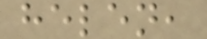helen,
